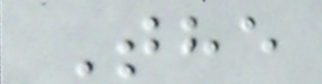The
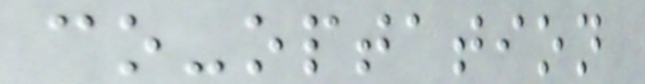co-optation
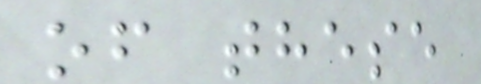of these
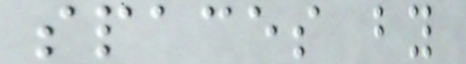spaces by
